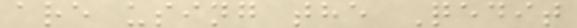are using the Qedit
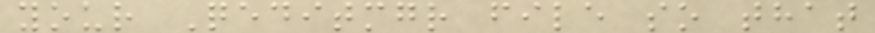your Qeditmgr file so that
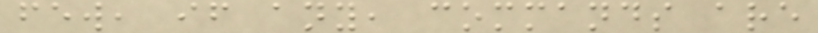few, if any, commands are
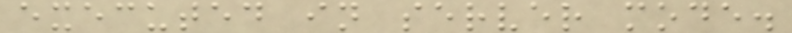executed in server mode.
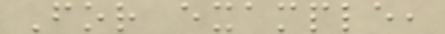For example,
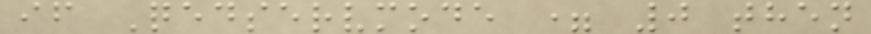if Qedservmode = 0 then
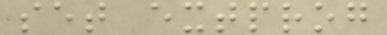set extprog
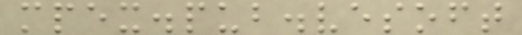mpex.pub.vesoft
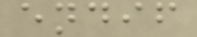endif
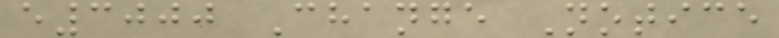e3000 Change Notice
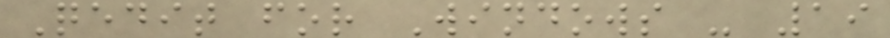Qedit for Windows - 19
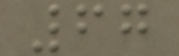67
